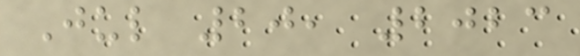Jul 20, 2023
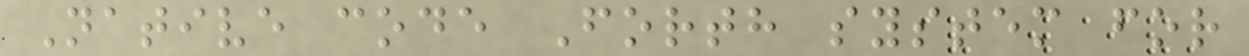Native code Forth system for
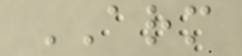ARM
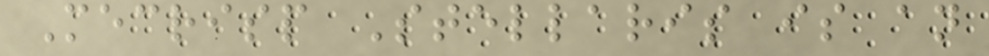Mecrisp Stellaris is an
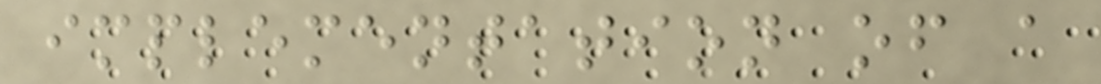implementation of a
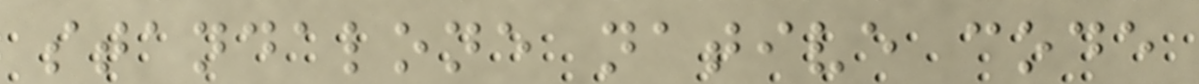standalone native code
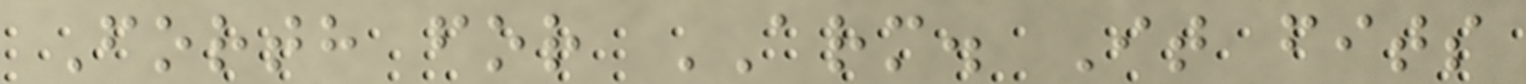Forth for ARM. It fits
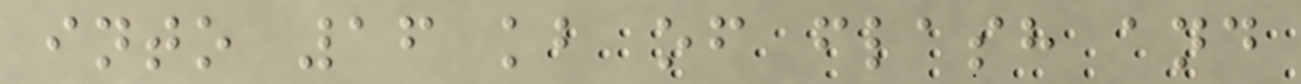into 16 kb of flash and
